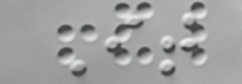It
